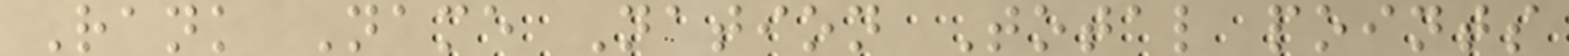Rank Name Nation Total points
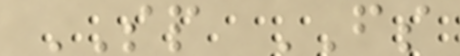SP FS
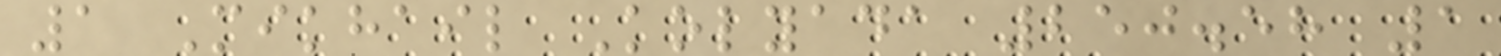1 Mikhail Kolyada 250.58 1
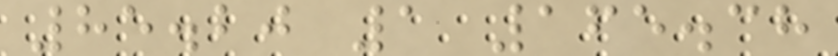85.20 1 165.38
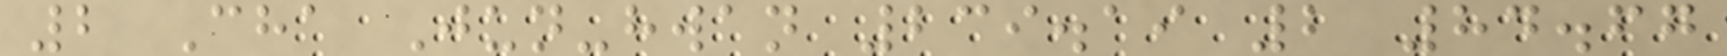2 Cha Jun-hwan 239.19 2 84.67
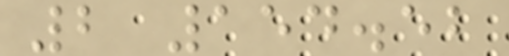2 154.52
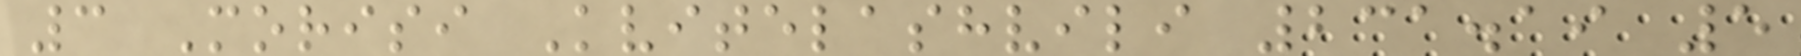3 Morisi Kvitelashvili 231.19 5
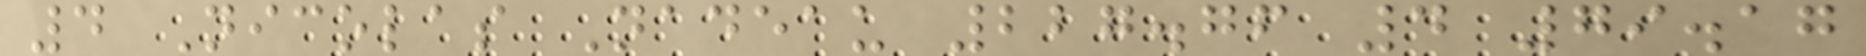4 Nicolas Nadeau 227.76 4 79.17
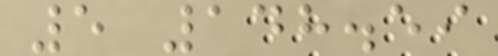5 148.59
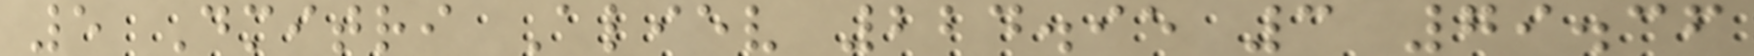5 Dmitri Aliev 224.95 3 79.36
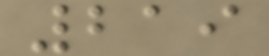219
